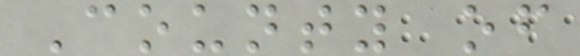County of
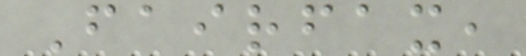Fairfax,
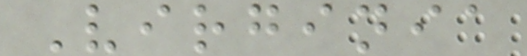Virginia
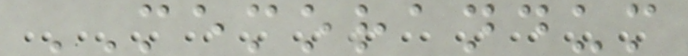MEMORANDUM
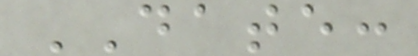DATE:
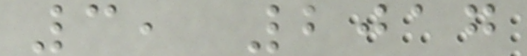3, 2017
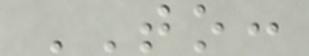TO:
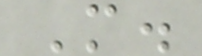M.
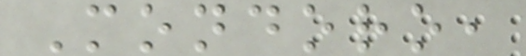Mondoro,
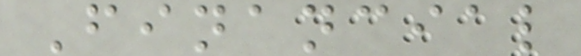Financial
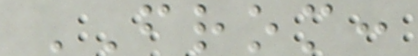FROM:
